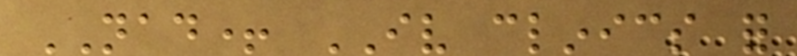NAD+ IV clinics for
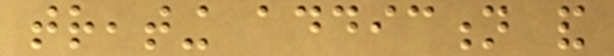treating addiction and
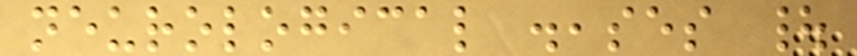neurological diseases |
